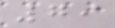79
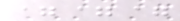===
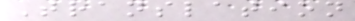Translation
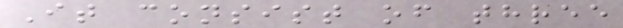It consist of three
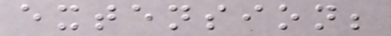extension;
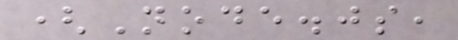(Node.js,
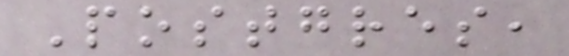Postgres,
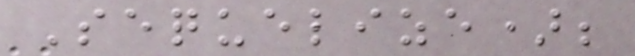Sequelize);
